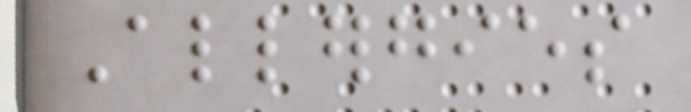Allergies
